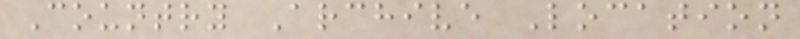Country Archive Location
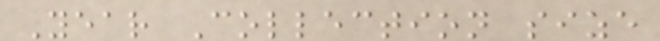Year Collection size
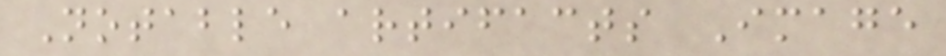Notable artifacts Image
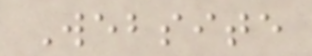Website
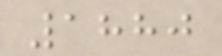1880
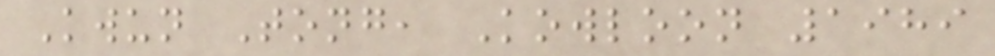Kwun Tong, Kowloon 1989
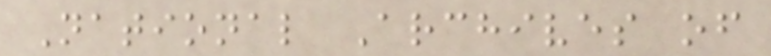National Archives of
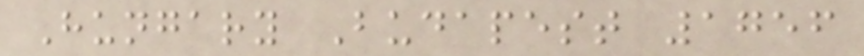Hungary Budapest 1756
